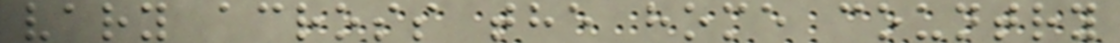vary across the home country
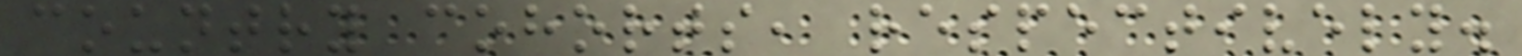country cohorts, respectively.
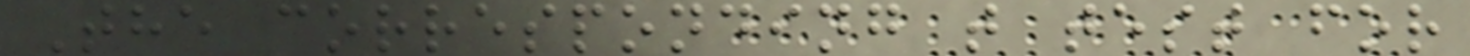The corresponding t test for
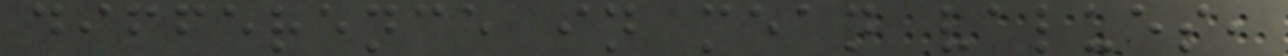difference in mean values,
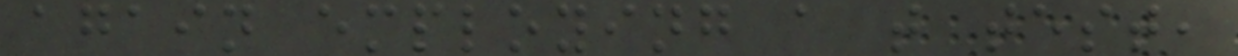again employing a t test,
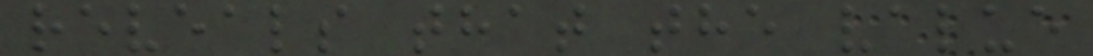reveals that the value
